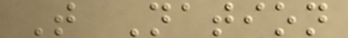T Nation
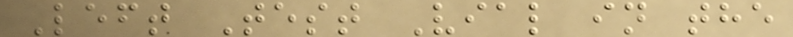Left Test Vial in the
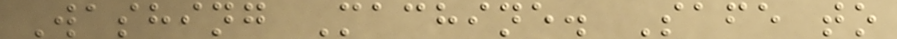Washing Machine. Safe to
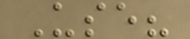Use?
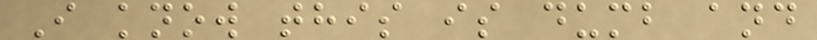I know this is dumb and
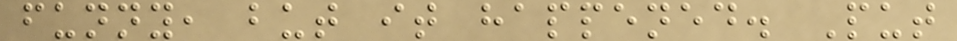funny, but it happened. Put
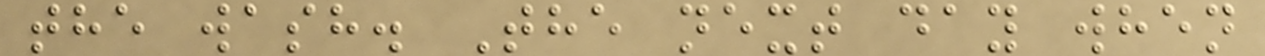the wash. The next day when
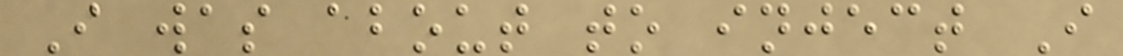I was about to inject I
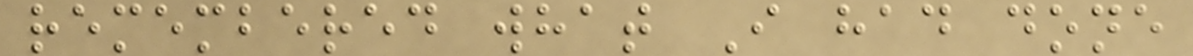remembered what I had done
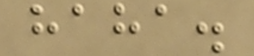haha.
